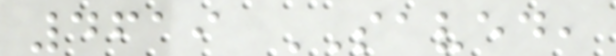4619 SAVED,
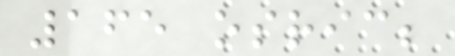165 osric;
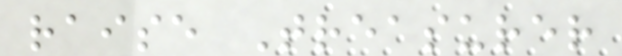raise Treasurer
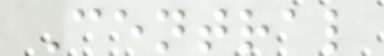Central
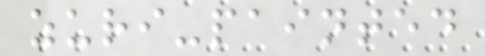zuri-painted
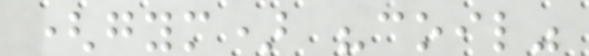(gym) "coil"
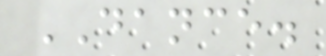DANCE.
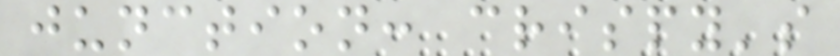junction: crispy's
